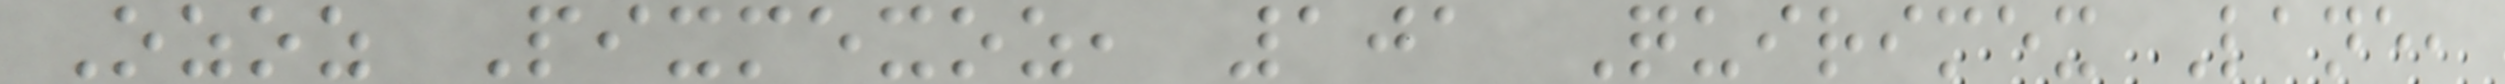Ozoz Pixmexoz, 101 Quirimex Lane,
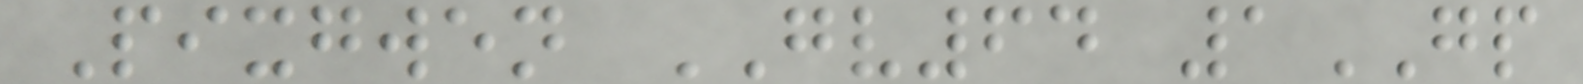Pixgwen GV64 1GP
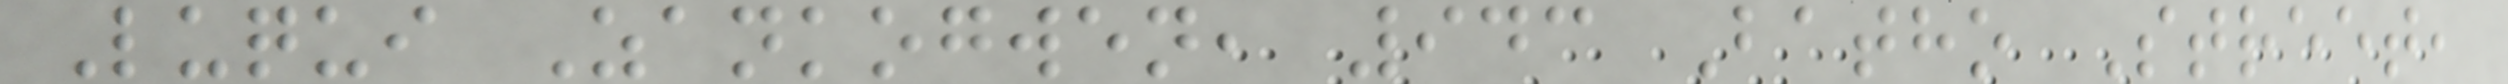Luqui Zankogwen, 943 Batho Street,
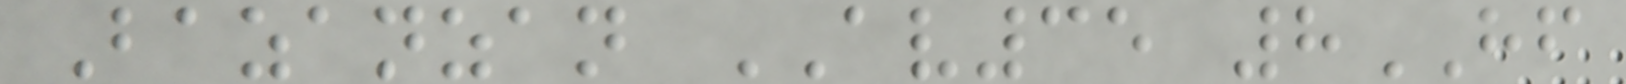Bazanzan AV35 8HF
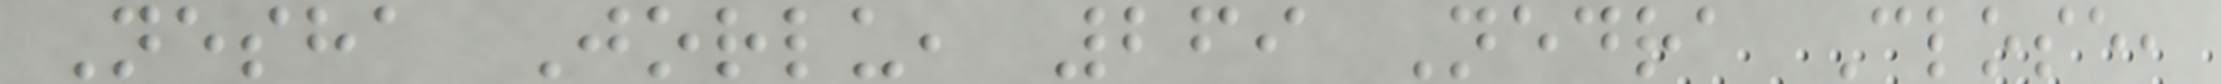Nesha Jorlu, 269 Nedra Close,
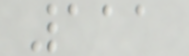111
